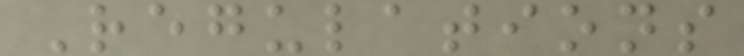Regulations
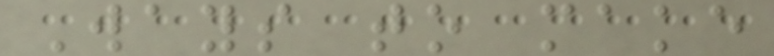Ways to make
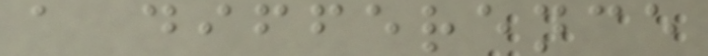a difference
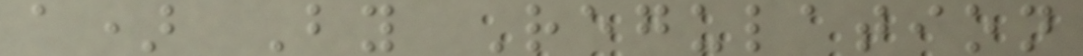a) By Regulation
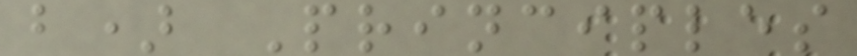b) Principles
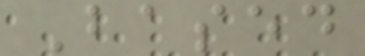Based
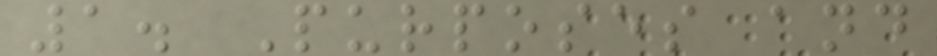1. Purposes and
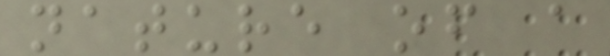nature of a
